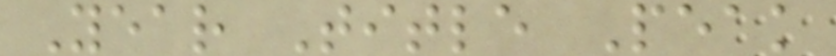Year Title Peak
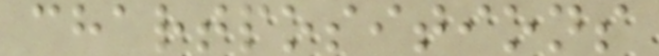chartpositions
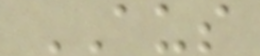AUS
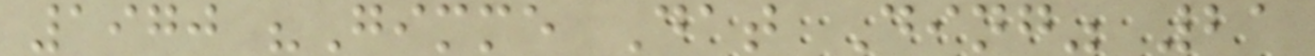1970 "Gimme Dat Ding" 21
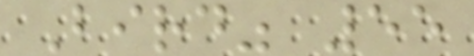Bird" 55
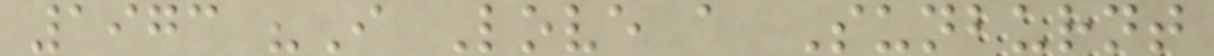1973 "I Love a Sunburnt
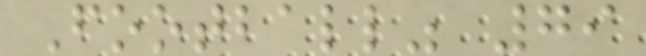Football" 79
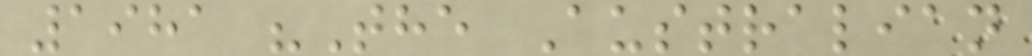1981 "The Australian
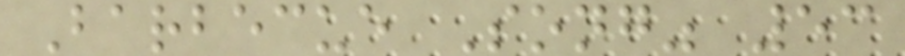Barbecue Song" 53
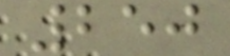250
